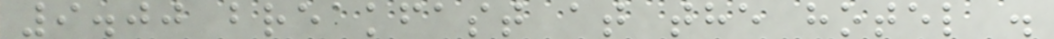9.00 breakfast at the hotel .
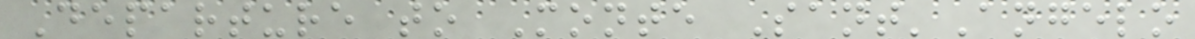Departure to Monte Sant'Angelo
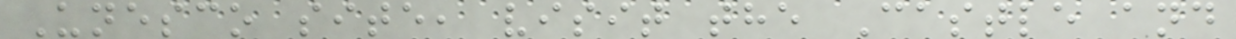Unesco site, visit the Castle and
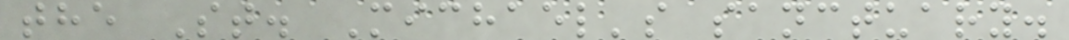the St. Michael's sanctuary.
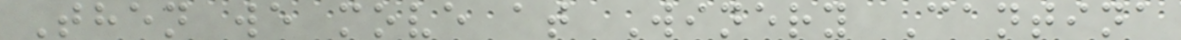Then we move at Winery Cantina
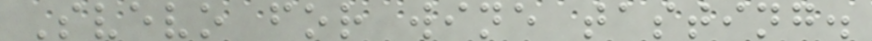Svevo for wine tasting.
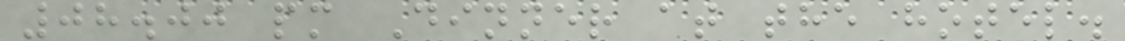08.00 pm Dinner at the hotel.
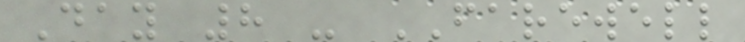Day 8 - FAREWELL
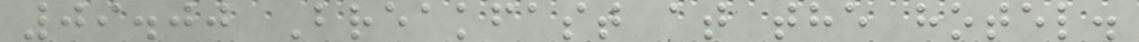09.00 Breakfast at the hotel.
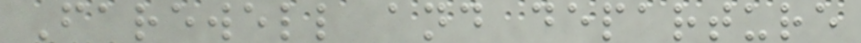Farewell and departure
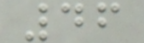46
